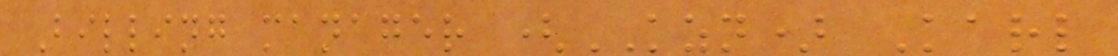Billing manager (KZN) Karl
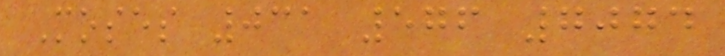Moses 031 576 7074
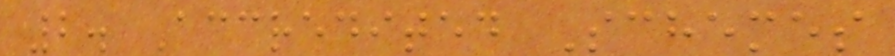2. Accredited Schemes
